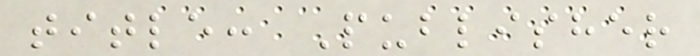title: Publisher
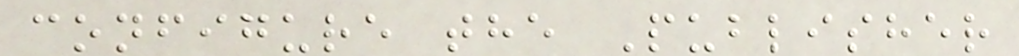configure the Publisher
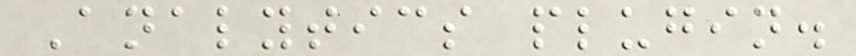Analytics plugin.
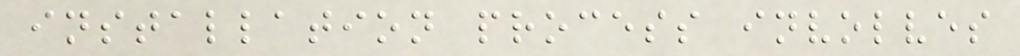installation process involves
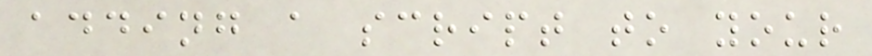adding a script to your
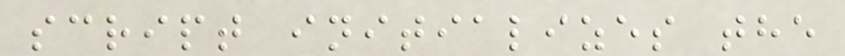script initializes the
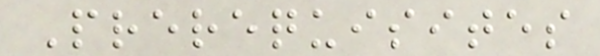Prerequisites
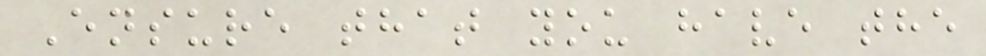Ensure that you have the
